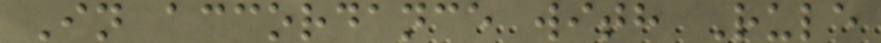In accordance with Rule
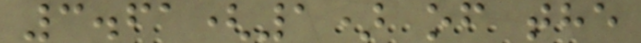3.61(1) of the
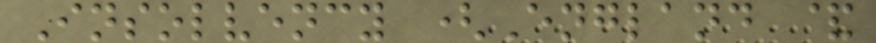Insolvency (England &
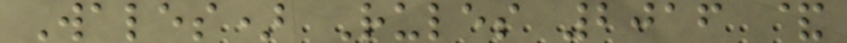Wales) Rules 2016 &
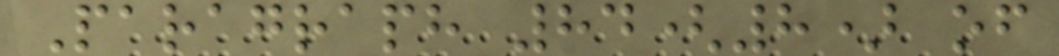Paragraph 84(8) of
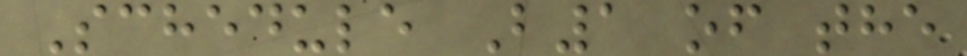Schedule B1 of the
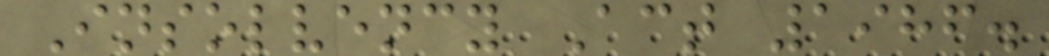Insolvency Act 1986.
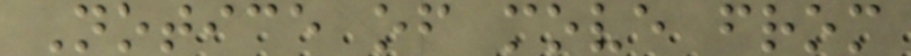Notice of move from
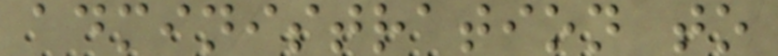administration to
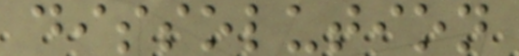dissolution
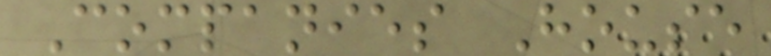Companies House
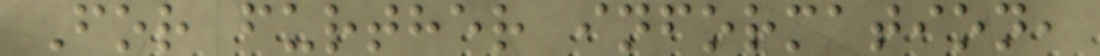For further information,
